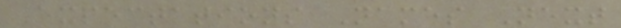Expectations Names Next
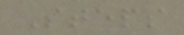Steps
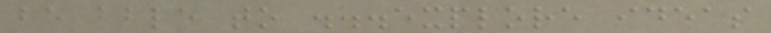be able to ...explore ideas
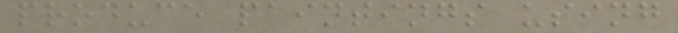produce paintings using
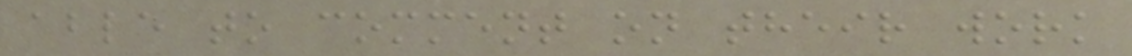able to comment on their work
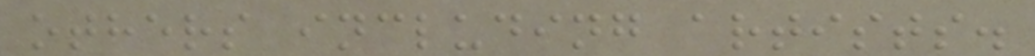others including artists.
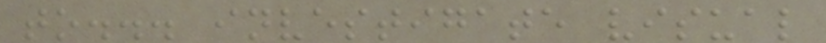to... investigate visual
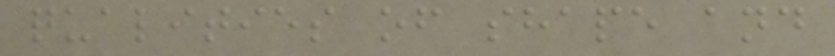qualities of shape and
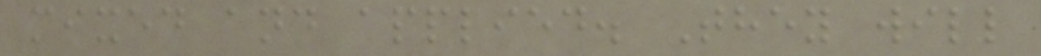mixed and applied. They will
